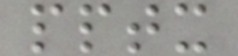pptx
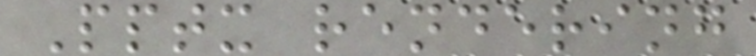Pptx rendering
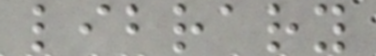library
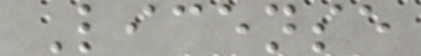License
